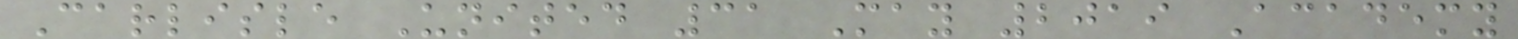Carlisle United 31 May 2019 Academy
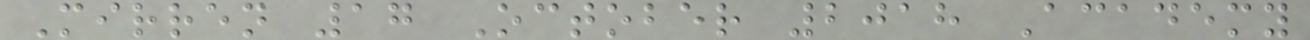Mirren 17 October 2018 Academy
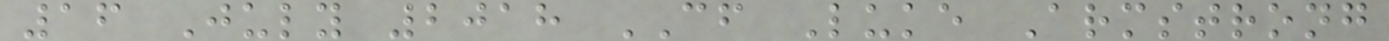16 July 2018 CF Luke Armstrong
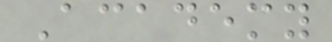Academy
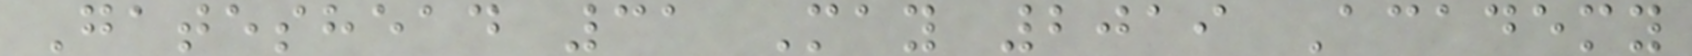Gateshead 31 May 2019 Academy
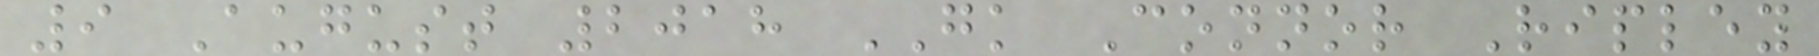9 August 2018 GK Connor Ripley
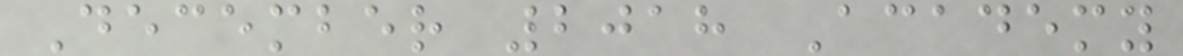December 2018 Academy
